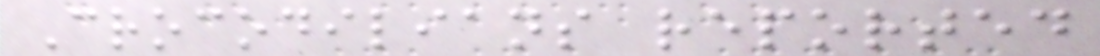Crocodilians reported
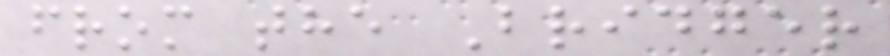from the Bridger
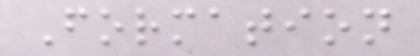Formation
